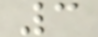3
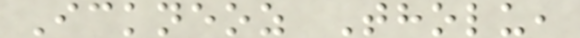Ickneoz Tholu,
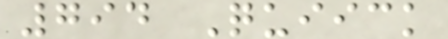794 Quiick
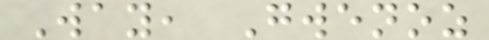Way, Gwenoz
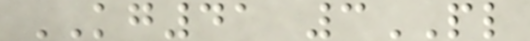KG41 3PL
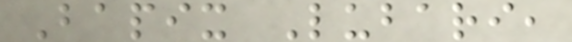Bapix Lubari,
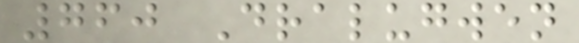760 Dralugwen
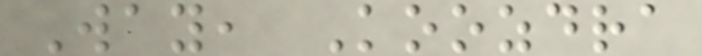Way, Koozdra
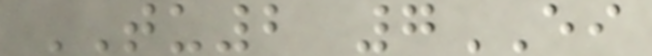TU2 7EI
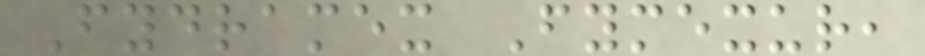Fydramex Fymexur,
